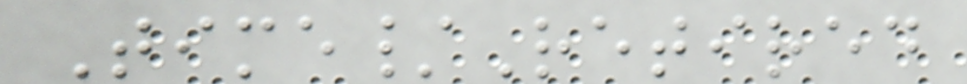Time/Retired
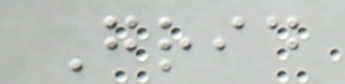Grid
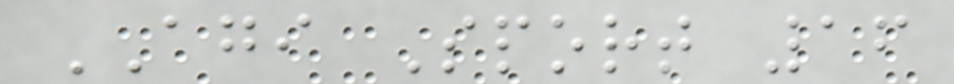AGI Sport 16
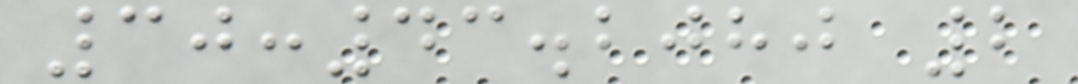30:43.2080 2
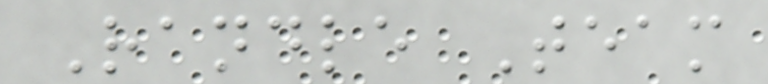Randle Team
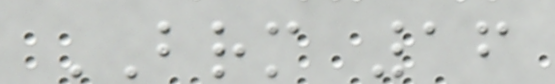BRM 16
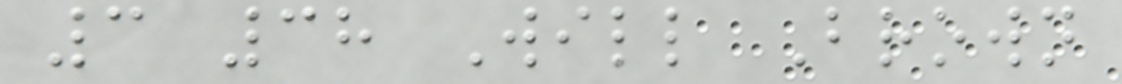3 38 Will Brown
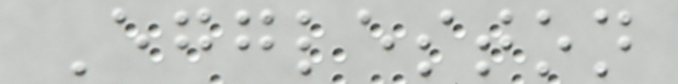Eggleston
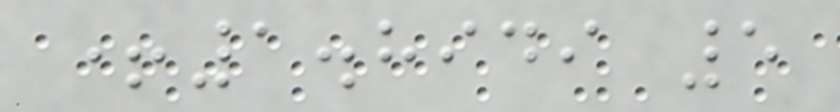+1.8949 5
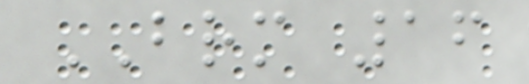BRM 16
